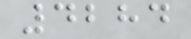4284
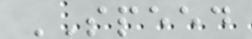SPEED
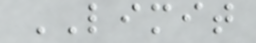LIMIT
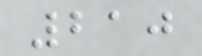210
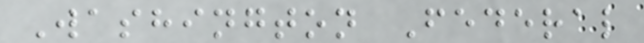Washington Federal
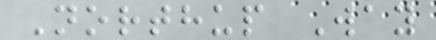Northup Way
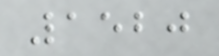1520
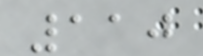110
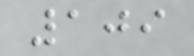109
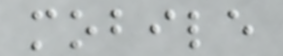mobile
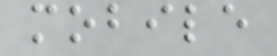mobile
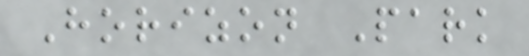Horizon Park
